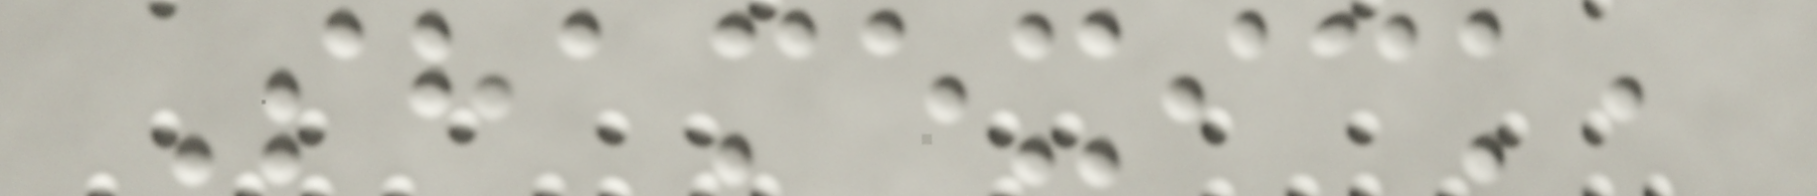Shamexick,
